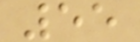55
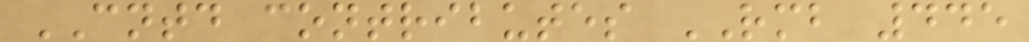CNTD contributes RMB 445
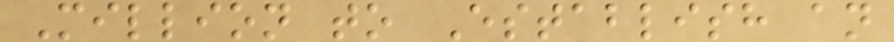Million to Establish an
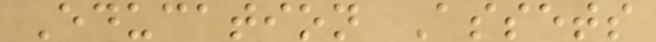Education Assets
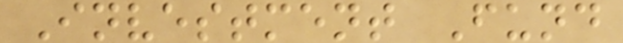Investment Fund
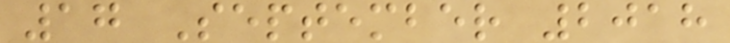17 September 2018
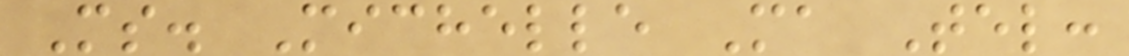Ms. Michelle Ma Tel:
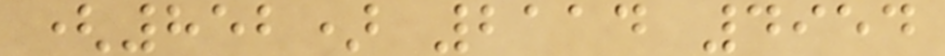(852) 2114 4954
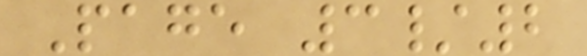Page 3/2
